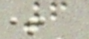6
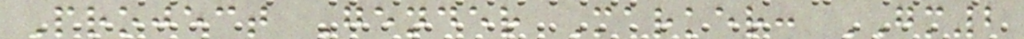Project Gender Marker: GM2
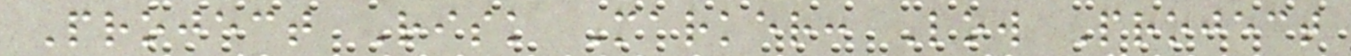Project Risk Marker: Low Project
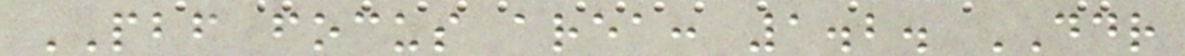PBF focus area: 1.2. DDR
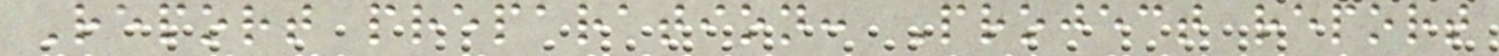Report preparation: Project report
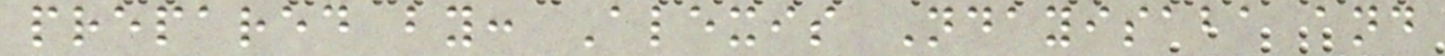prepared by: Alexis Ndayisaba and
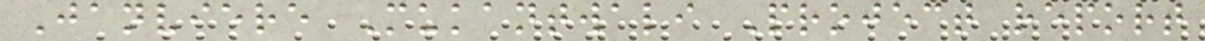Janviere Mukantwali Project report
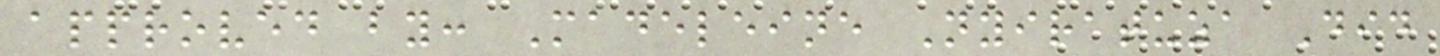approved by: Madeleine Nyiratuza Did
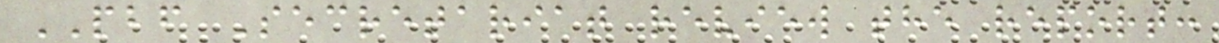PBF Secretariat review the report:
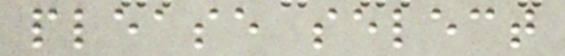please select
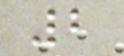2
